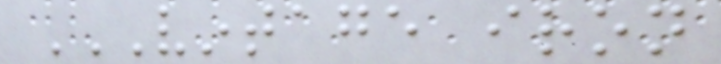VINTAGE IRON
